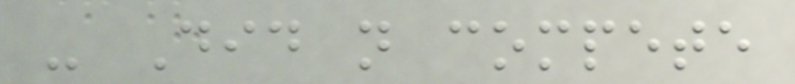- Did not compete
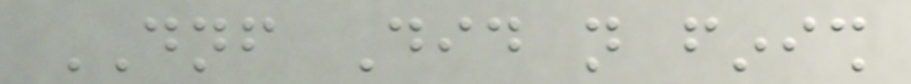DNF Did not finish
